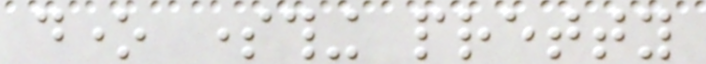done something pretty
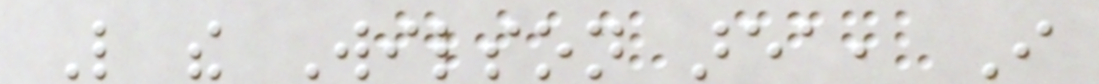Like the Wilson area, I
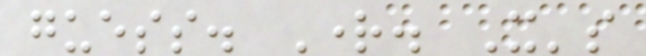guess. Right. It's
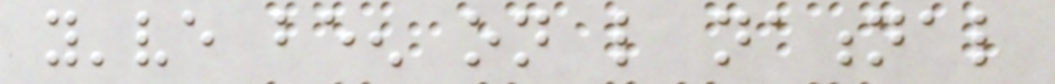you've been on like national
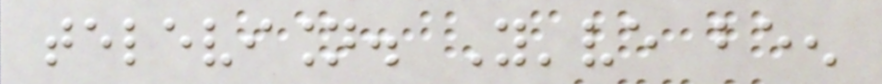television. You've been
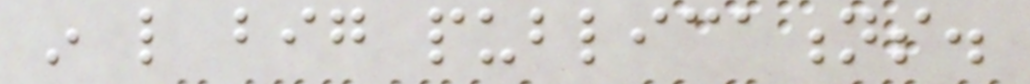in like big publications.
